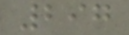297
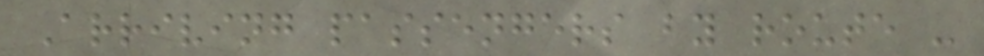Arriving passengers by route -
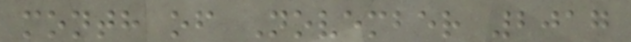month of November 2017
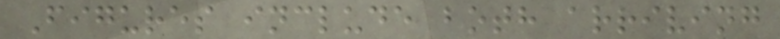Figures include both arriving
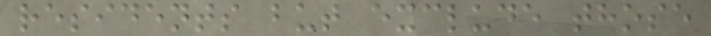residents but exclude those
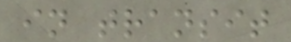in transit
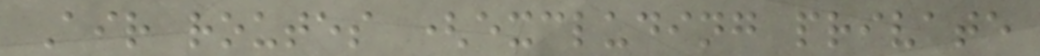Air routes (excluding private
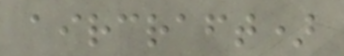aircraft)
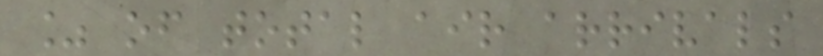% of total air arrivals
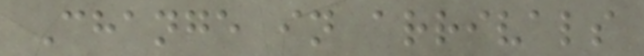Change in arrivals
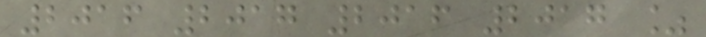2016 2017 2016 2017 %
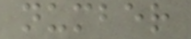number
